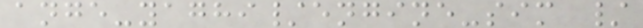ange-yaghi/engine-sim /
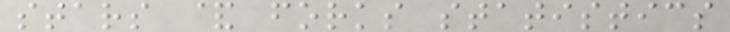stars & forks statistics
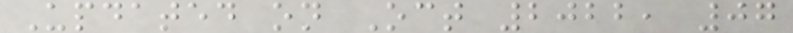Updated on Oct 2022, 07
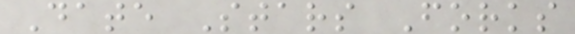Date Stars Forks
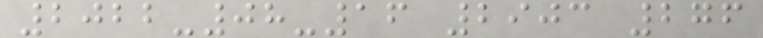2022-08-16 2903 276
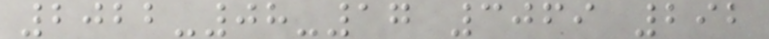2022-08-17 3069 292
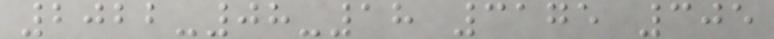2022-08-18 3175 305
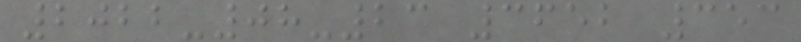2022-08-23 3652 353
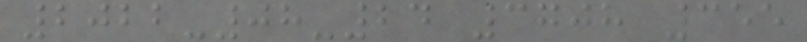2022-08-24 3708 355
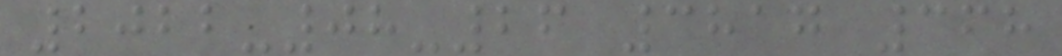2022-08-26 3817 368
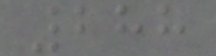288
